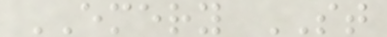EMERY ST
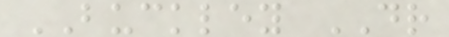BUCKLEY DR
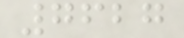7627
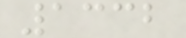1332
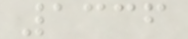1336
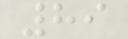89
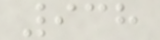938
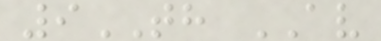9TH AV
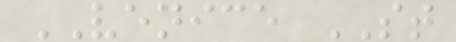VENICE ST
